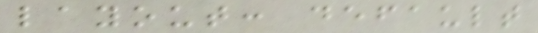layout: default
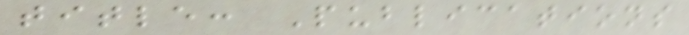title: Publications
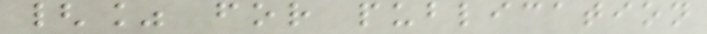{% for publication
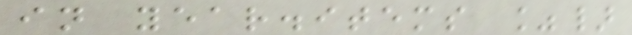in year.items %}
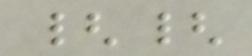{{
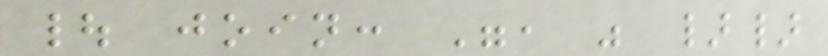| join: ", " }}
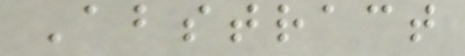Abstract
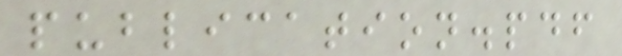publication.pdf
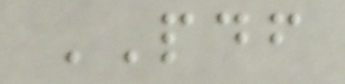PDF
